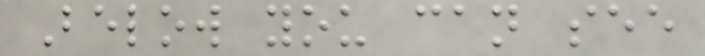Below you can see
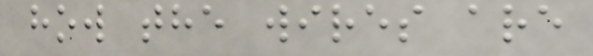how the wires are
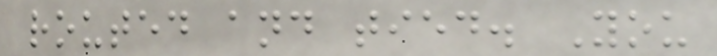routed and tied. You
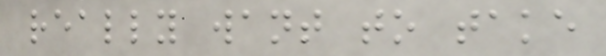really want to take
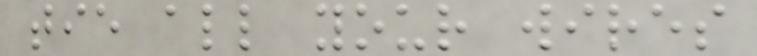tie all your wires
